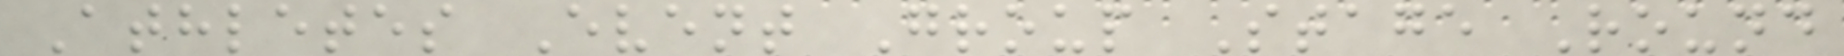Athletes Event Group Stage Round
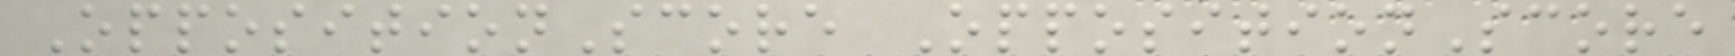OppositionScore OppositionScore
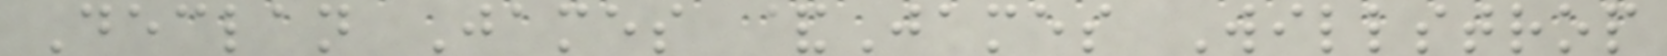Declan James &James Willstrop
